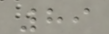89
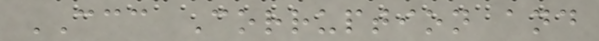CCC Corruption and
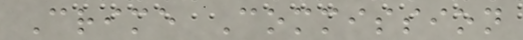Crime Commission
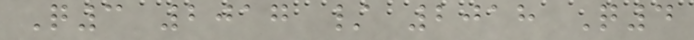Q3 2017 / 2018 Q4
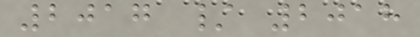2017 / 2018
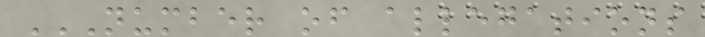NUMBER OF ALLEGATIONS
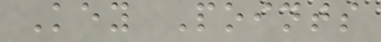Key Points
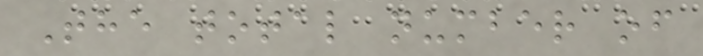The total number of
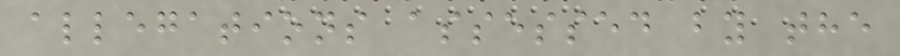allegations assessed by the
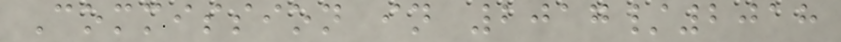Commission in 2017/2018
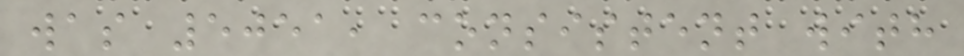was 5051, consistent with
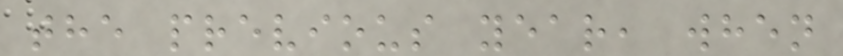the previous year, when
